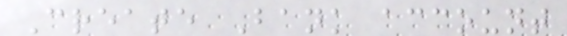Create Bank account
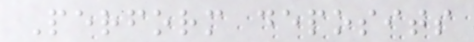Perform deposits
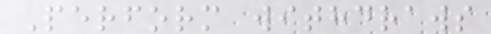Perform withdraws
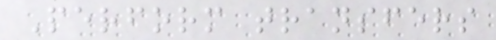Perform transfers
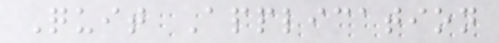Quit Application
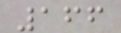166
